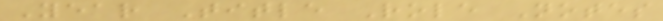Year Title Role Notes
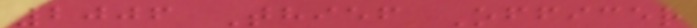2006 Thief Officer
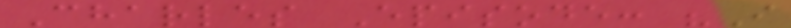Charles Episode: "I
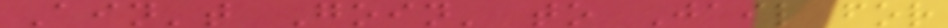Ain't Goin' to Jail for
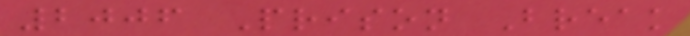2006 Prison Break
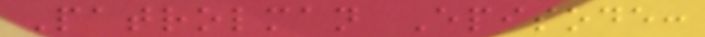Patrolman Episode:
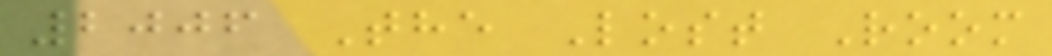2006 The Lost Room
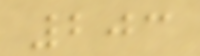203
